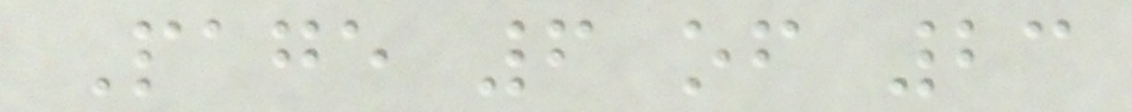Page 6 of 23
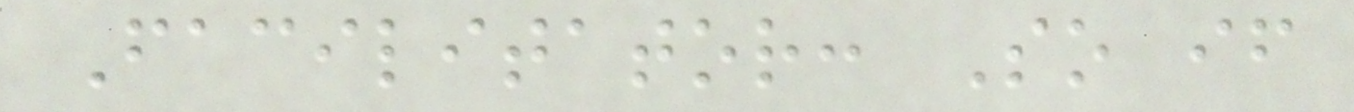Facilitator: So if
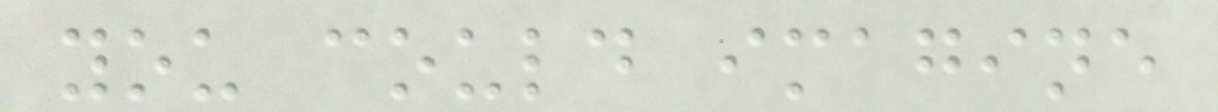you could imagine
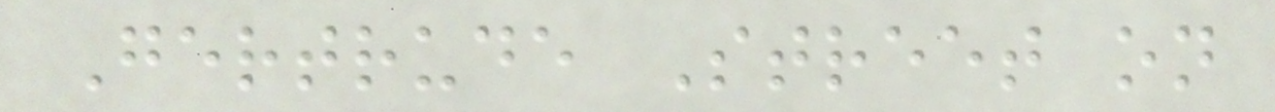Gertrude Street on
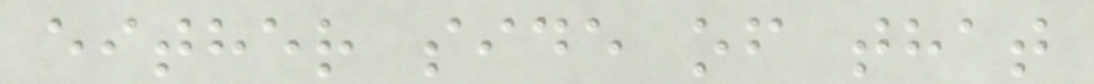either side of that
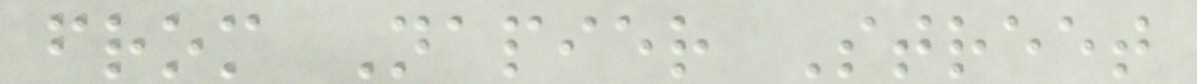from Napier Street
